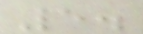5.
